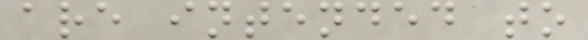are intended to
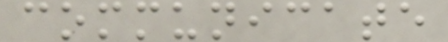communicate
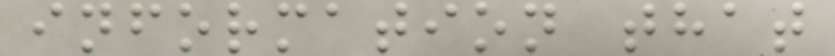information that
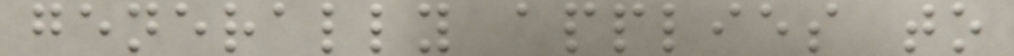generally applies to
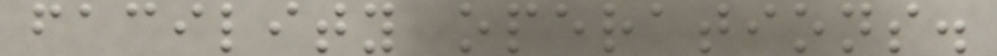facility operations.
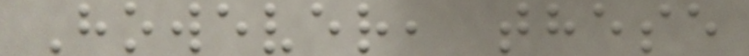However, these
